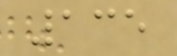135
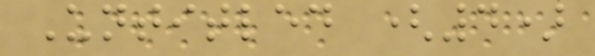Untitled (4)
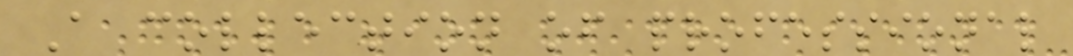A collection of professional
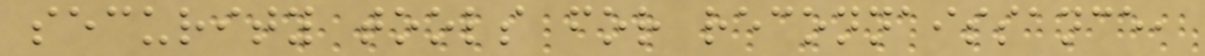security tools for reconnaissance,
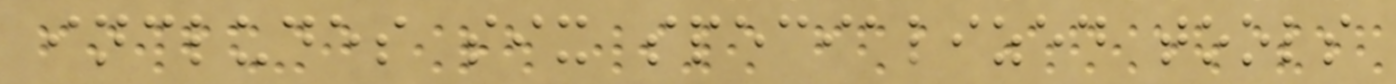includes six specialized tools
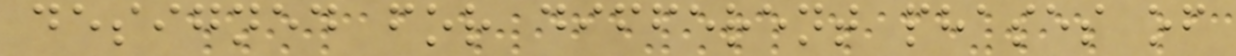designed for different phases of
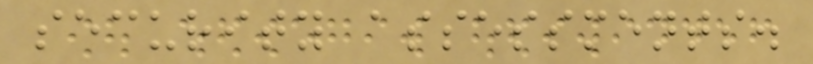security assessments.
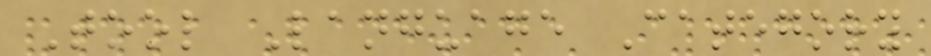Tool Language Category
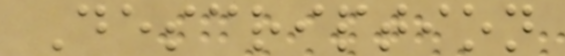Description
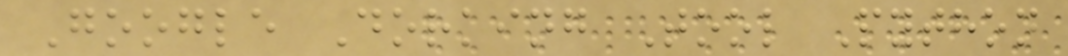Google Dorking Tool Python
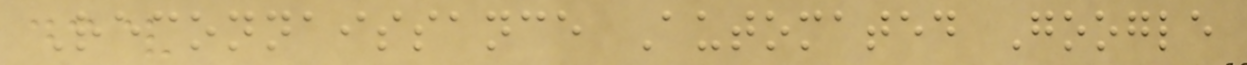Reconnaissance Automated Google
